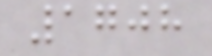1708
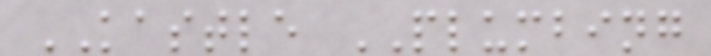KASTLE PLUMBING
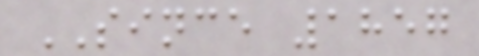SINCE 1857
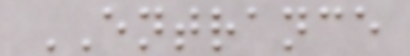ENTRANCE
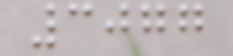3077
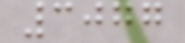3077
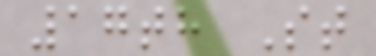17th St
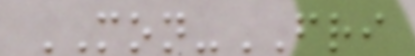MON-FRI
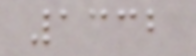1332
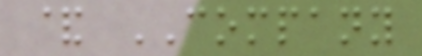& COMPANY
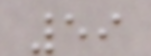59
